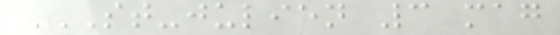ST-JULIEN 3 MAG
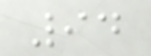94
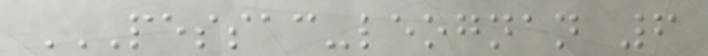PESSAC-LEOGNAN 6
